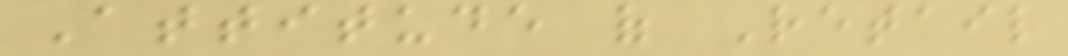Attitude of Retail
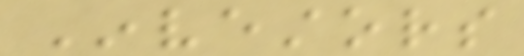Investors
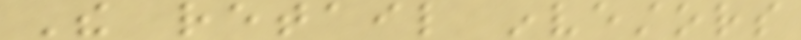The retail investors
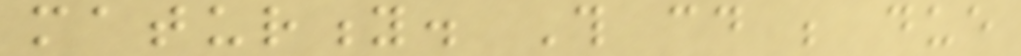maturity. This could be due
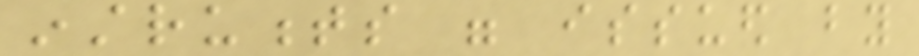instruments were issued by
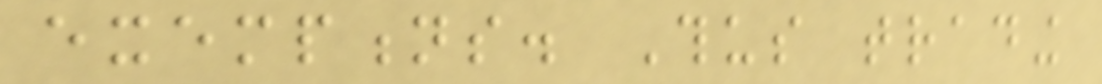exemptions. Thus trading
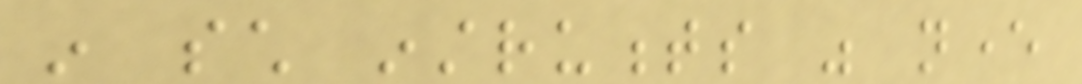in such instruments was never
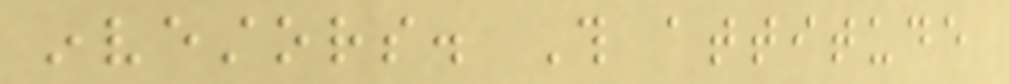investors. This attitude
